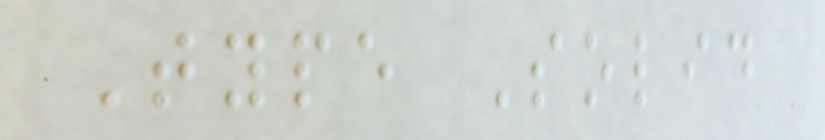Type Solid
